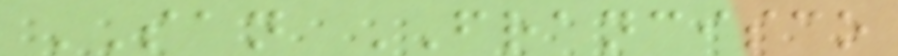SAN FRANCISCO
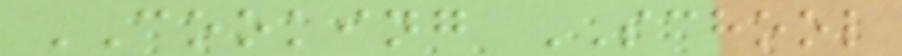COOKING SCHOOL
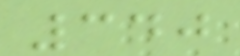340
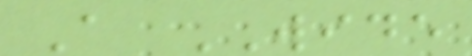A WIDE
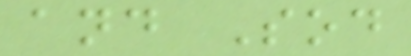and Sod
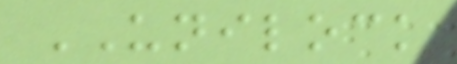UNILOCK
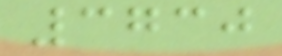3730
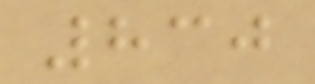830
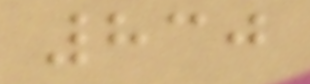830
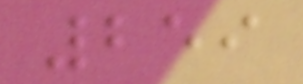259
